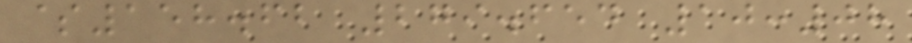$158.62 279.654 10:08
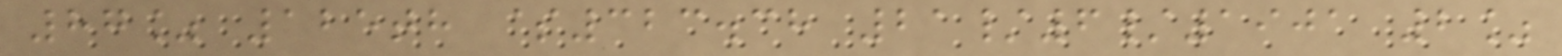87% 125th $323.38 21/6/1901 2%
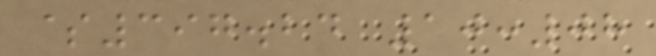$397.24 10:08
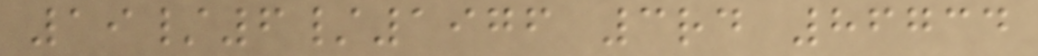19/6/1976 3rd 86734
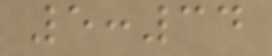5:34
